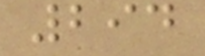294
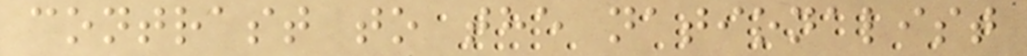contrast to the nationalist
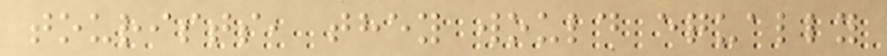tourists, they would equally
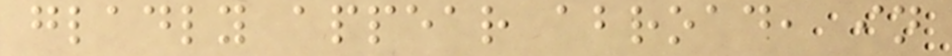gladly appear abroad, in
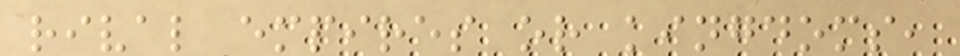rival empires or kingdoms,
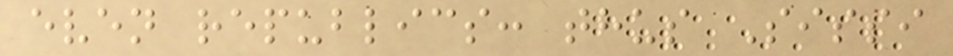even republics: thus Sissi
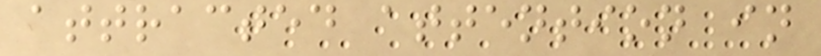attracted attention in
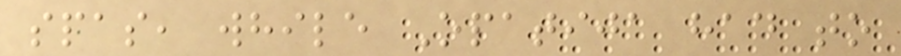spas, while Opatija had to
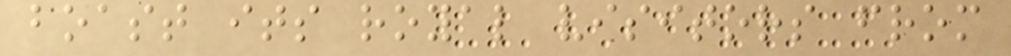boast its royal visitors from
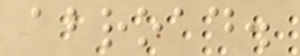abroad.
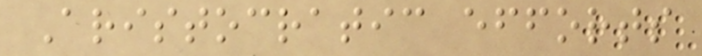Aristocratic efforts
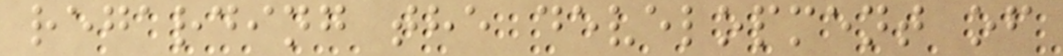regarding the development of
